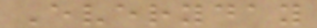Everyday
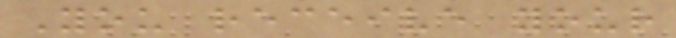You receive your
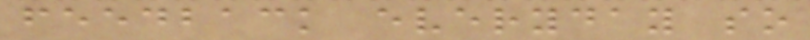feedback everyday so
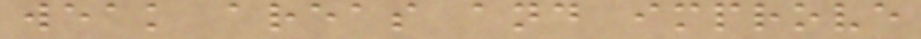weak areas and improve
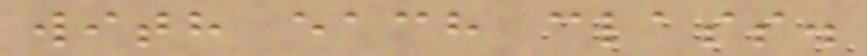with each class.
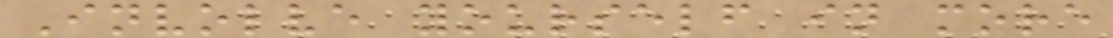Involve yourself in more
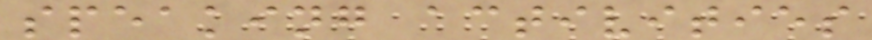speaking activities
